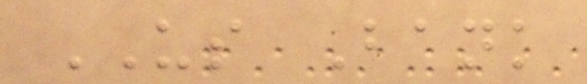US Bank
